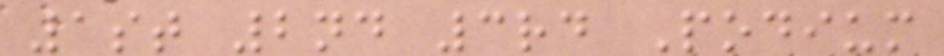1st 2nd 3rd Podium
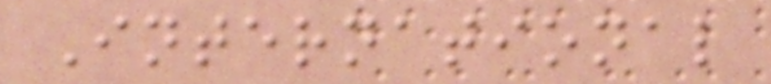International
